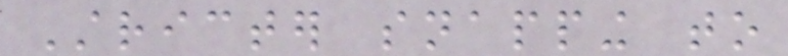Stricter snapping to
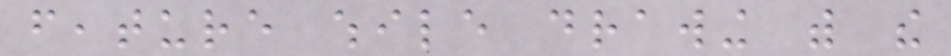feature while drawing with the
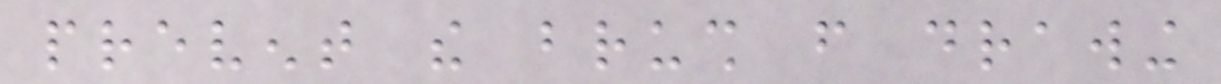prevent the brush from drawing
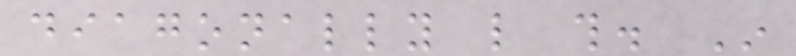diagonally like this. In
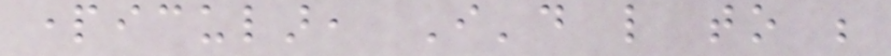particular, I'd like to be
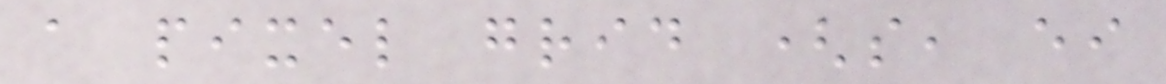a pixel grid (so, either
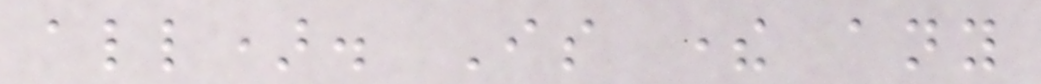all). Is there any
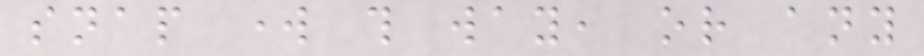snap work this way, or any
